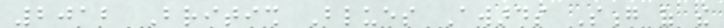2012 British Blues Awards Song of the
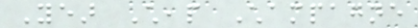Year Cheap Champagne
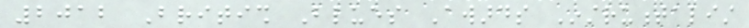2012 British Blues Awards Instrumentalist
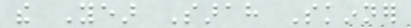the Year Sarah Skinner
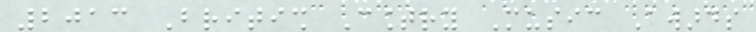2013 British Country Music Awards
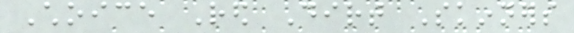Choice Red Dirt Skinners
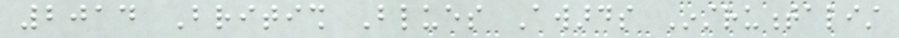2014 British Blues Awards Instrumentalist
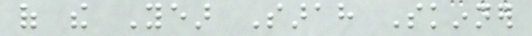of the Year Sarah Skinner
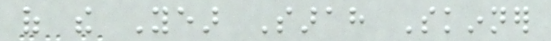of the Year Sarah Skinner
